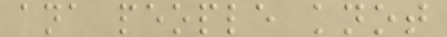ana people knot
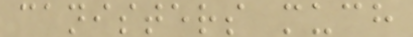canisters much
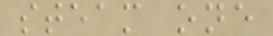steam one
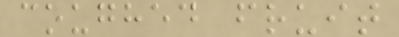coughed fruit
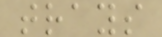trays
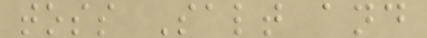toss Salt and
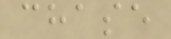chase
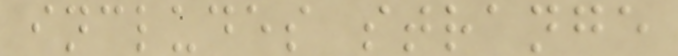includes strange
